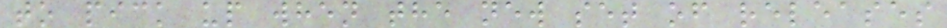to pick up when the new set of releases
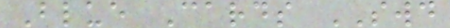Blue Cards SWD
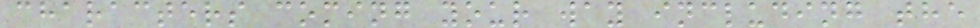characters coming your way including the
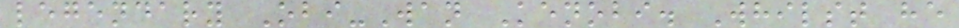legendary Obi-Wan Kenobi. Whilst he
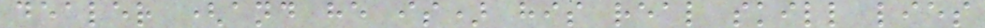dealer (and he is) his real skill lies
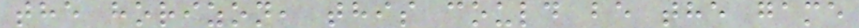the horizon, this could be the game
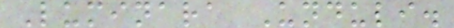Luminara Unduli.
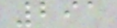291
